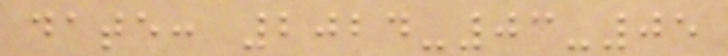date: 2024-03-05
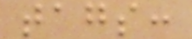tags:
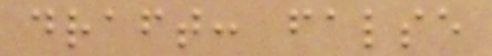draft: false
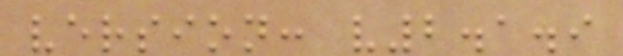version: v2.1.9
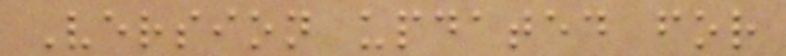Version updated for
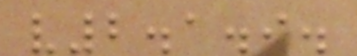v2.1.9.
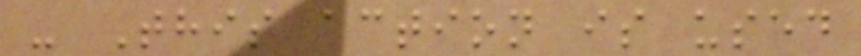- This action is used
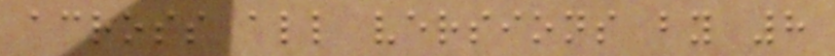across all versions by 8
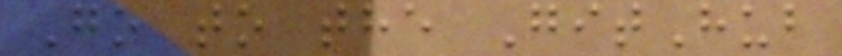Go to the GitHub
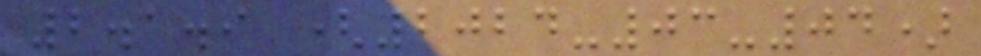2.1.9 (2024-03-04)
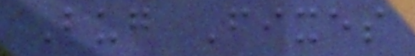Bug Fixes
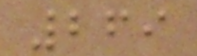269
